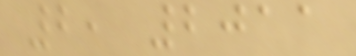2, 2011
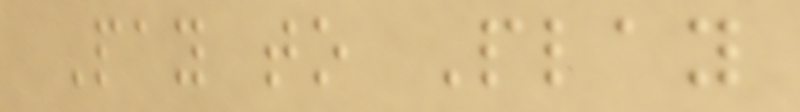Pay to Play
